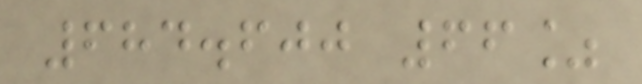684.600 66%
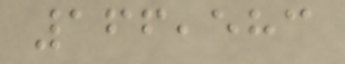166,583
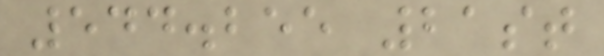544.255 21st
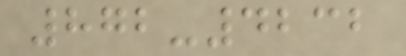872-4232
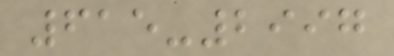615-2997
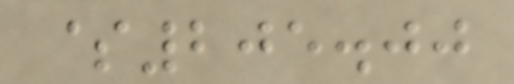$205.00
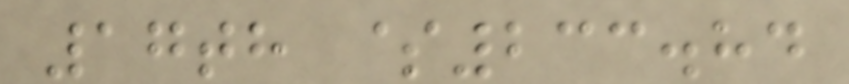17th $233.84
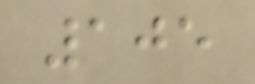105
